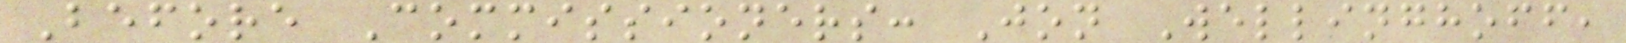Before Commissioners: Jon Wellinghoff,
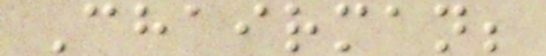Chairman;
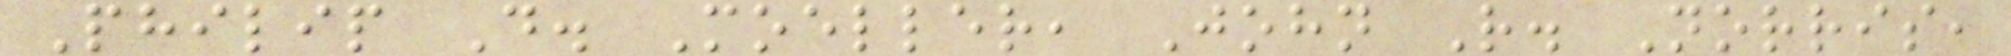Philip D. Moeller, John R. Norris,
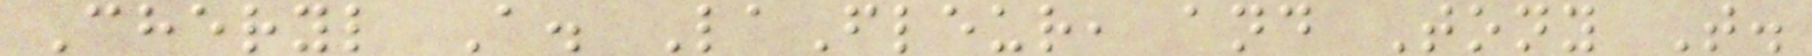Cheryl A. LaFleur, and Tony T.
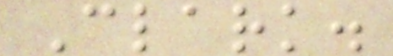Clark.
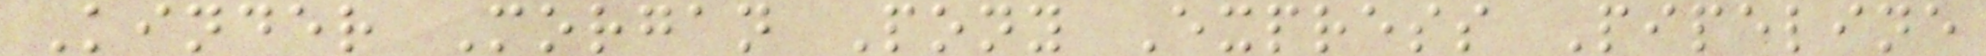Kinder Morgan Pony Express Pipeline
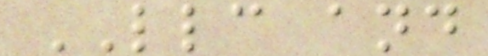LLC and
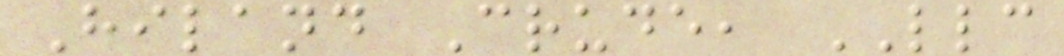Hiland Crude, LLC
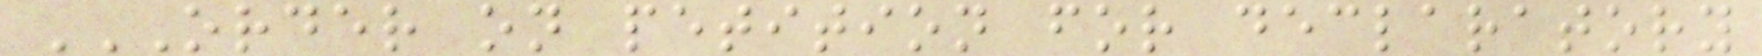ORDER ON PETITION FOR DECLARATORY
